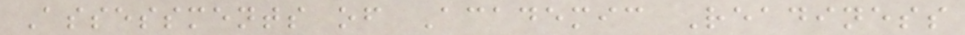Assessments of Academic Readiness
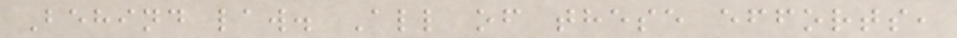Behind law. All of these efforts,
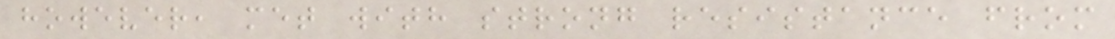however, met with strong resistance from
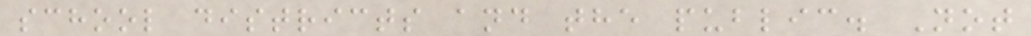school districts and the public. Not
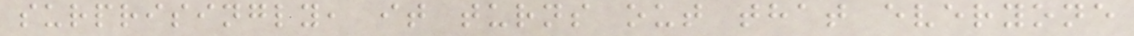surprisingly, it turns out that everyone
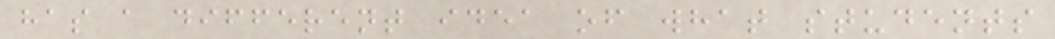has a different idea of what students
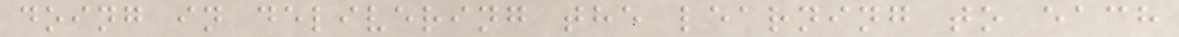doing in delivering the learning to each
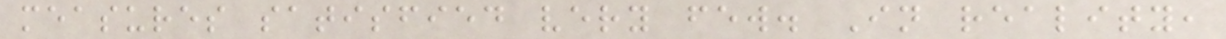measures satisfied very few. In reality,
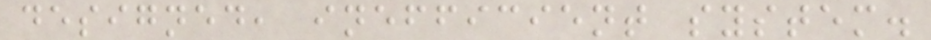designed, inefficient system.
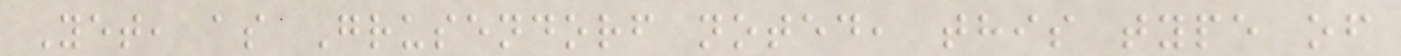Yet, as Grusendorf noted, this type of
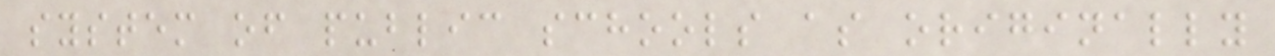system of public schools as originally
